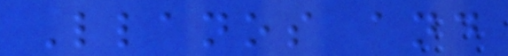Llanos and
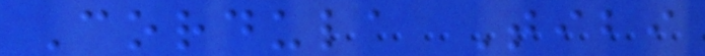Cordula Tibi
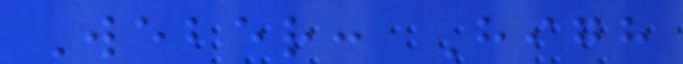Weber: High
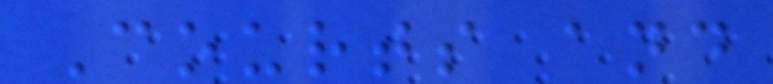Courts and
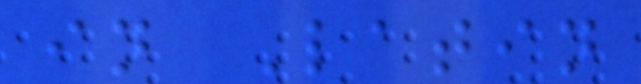in Latin
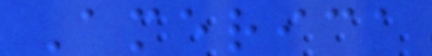America
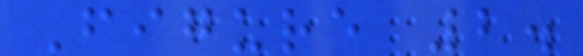Figure 2.
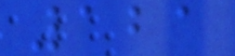121
